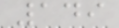149
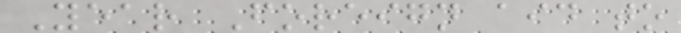Year Foreign aid to
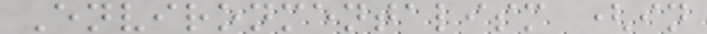Environmentalism (in
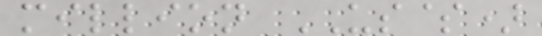million US$)
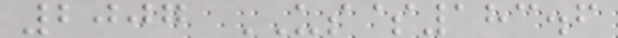2007 US$183.6
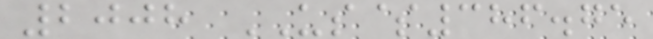2008 US$386.75
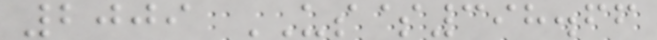2009 US$398.66
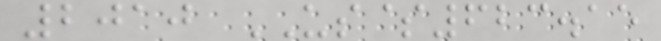2010 US$623.15
